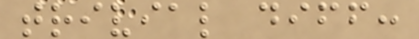trivial diff:
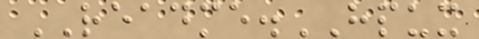README.HPUX
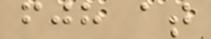fjh at
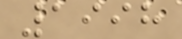1998
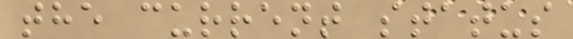the current status
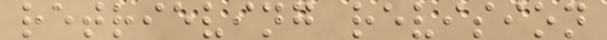retrieving revision
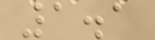1.1
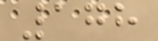178
